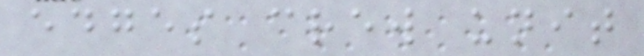edges crew unit
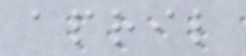april
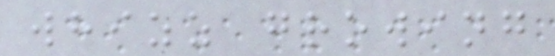whizz growing
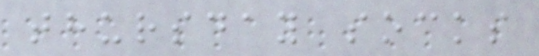thursday socks
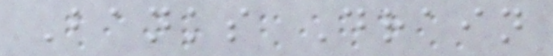Banks Drain
